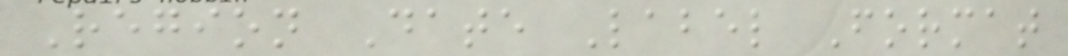Region Date Label Format
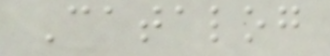Catalog
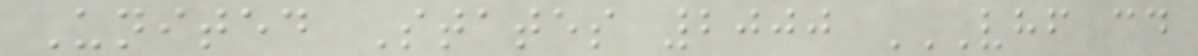United States 2000 VHF CD
